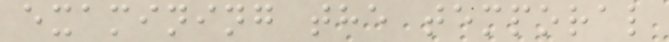examining the temporal
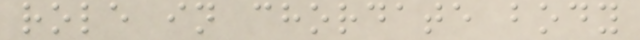role in chordate body
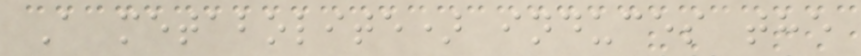A metabolite) induces the
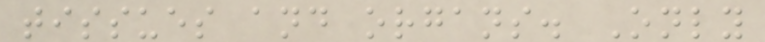tissues and organs. Only
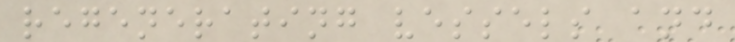regenerating vessels and
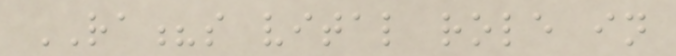RA?s vital role in
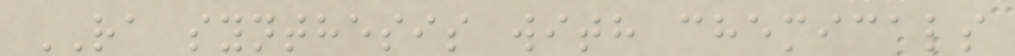RA synthesis with chemicals
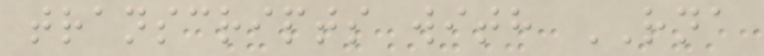transcripts with RNA
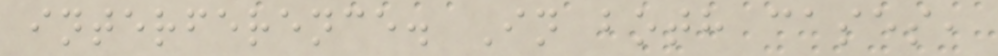interference. In both cases,
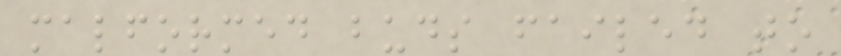malformed buds failed to
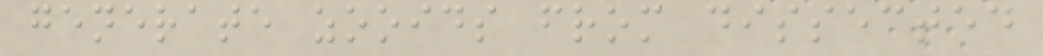generate zooids from dissected
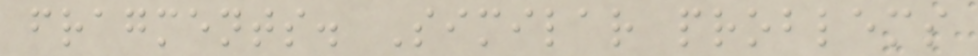fragments. Similar problems
